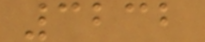3232
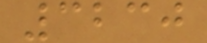3230
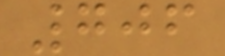706
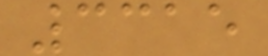3315
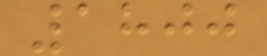1800
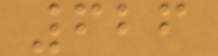626
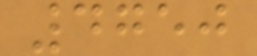4750
